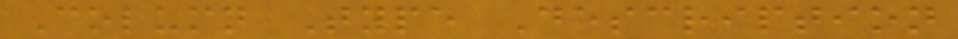Column Type Description
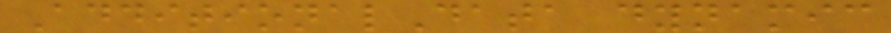AdditionalData dynamic
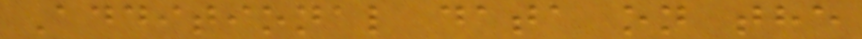Additional data on the
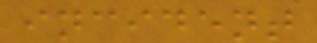incident
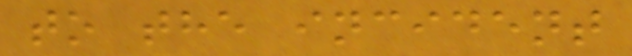to the incident
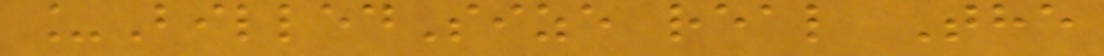_BilledSize real The
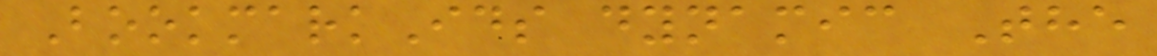BookmarkIds dynamic The
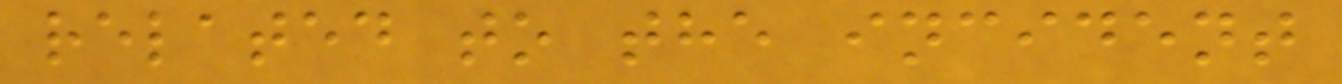related to the incident
